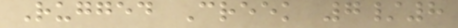Rugged Creek 7/8
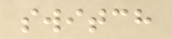switch
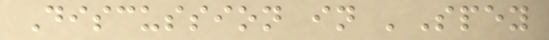Discussion in 'Spey
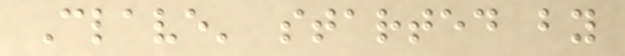Clave' started by
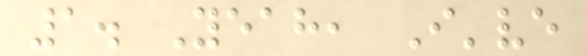1. Yeah, I've
